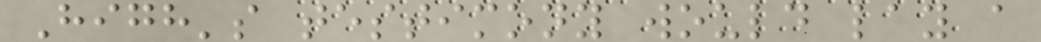High's testimony would lay a
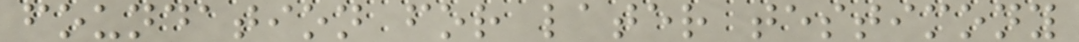foundation for later testimony
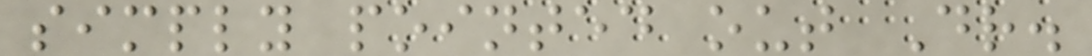simply pointed out Dr.
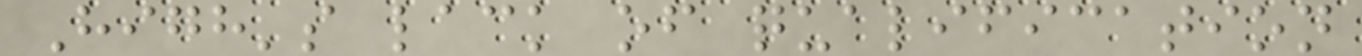High's lack of qualification
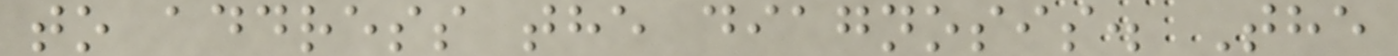to address the diagnosis. The
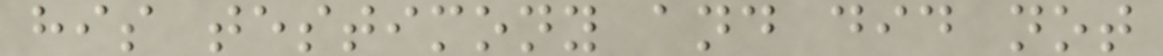his testimony and did not
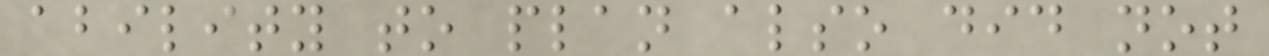ability to plan also did not
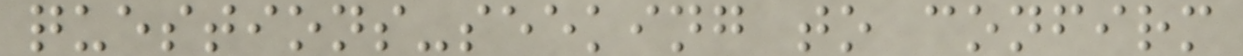questions-seeking to confirm
